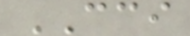CCI
